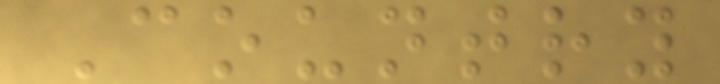Country
